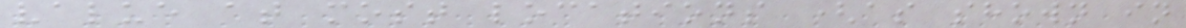value at most locations (as shown in
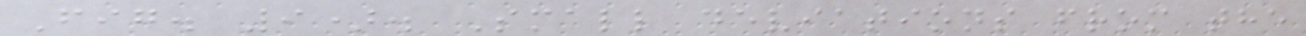Fig. 9). Small deviations from the
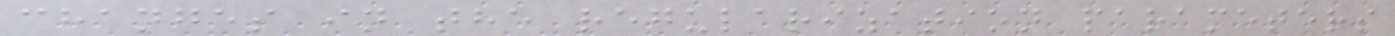changes in the regularization parameters
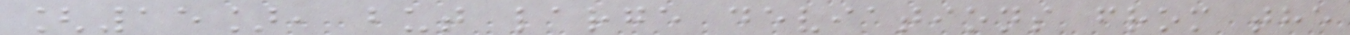[15], but large deviations from the
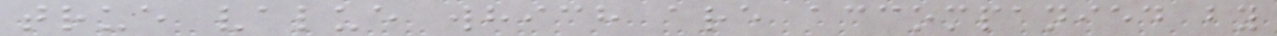true value which are accompanied by
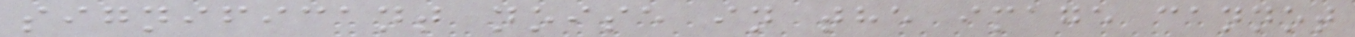significant noise in the image cannot
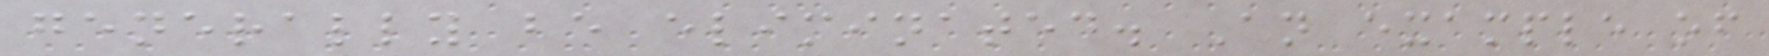generally be eliminated. An example of
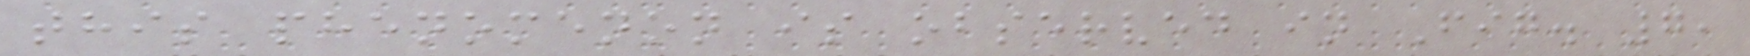this phenomenon is observed in Fig. 7,
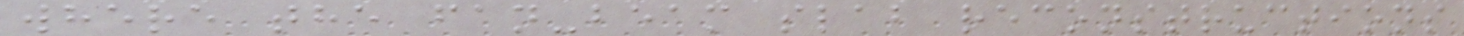where the fan-beam slab reconstructions
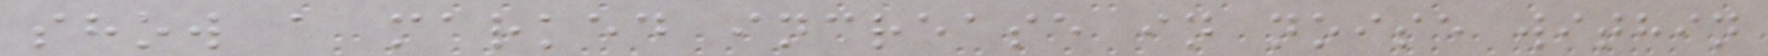show a marked increase in noise within
